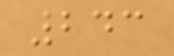243
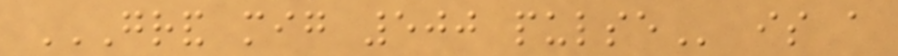GRAND MIG 500 PULSE is a
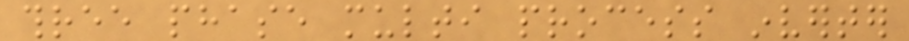three phase multi process inverter
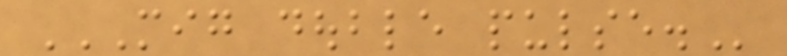MIG DOUBLE PULSE.
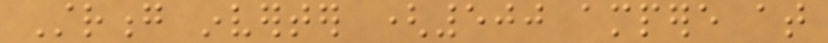Strong inverter (500 ampere at
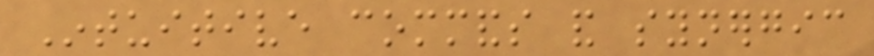Intuitive commands and synergic
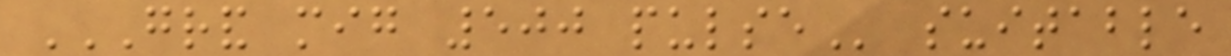GRAND MIG 500 PULSE suitable
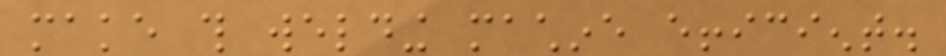make this welding machine efficient.
